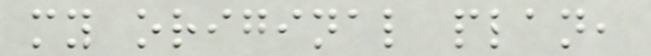my original plan,
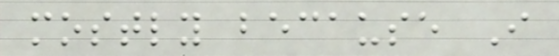mostly because I
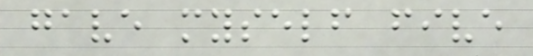gave myself five
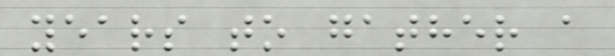years to gather a
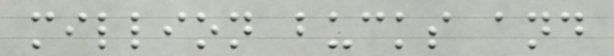million bucks and
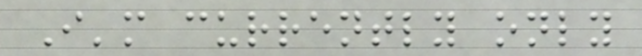I'm currently only
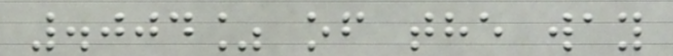.004% of the way
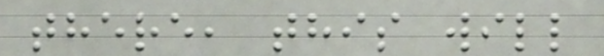there, this will
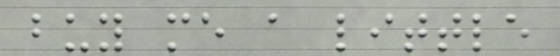buy me a little
